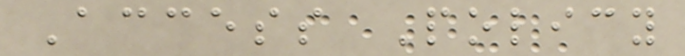Access Policy
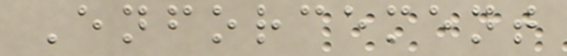Enforcement
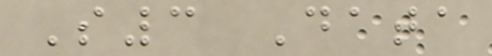S3 Data
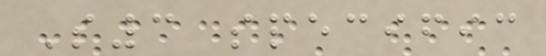S3 specific
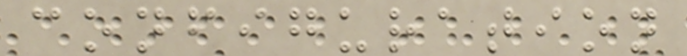configuration
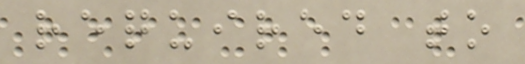required to
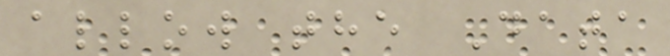allow the Data
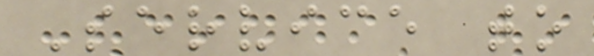Service to
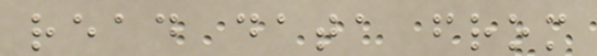read data from
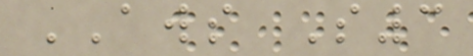AWS S3
